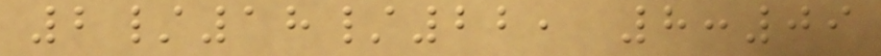2/18/22, 8:09
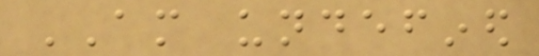AM undefined
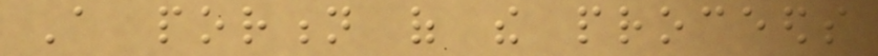A portion of the proceeds
